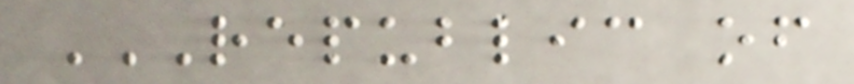REPUBLIC OF
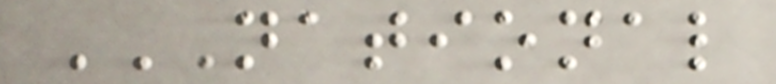NATIONAL
